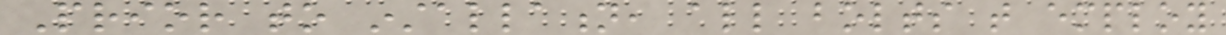Prior to installation, all bolts that employ
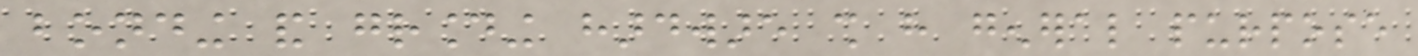bonding and grounding hardware shall have general purpose
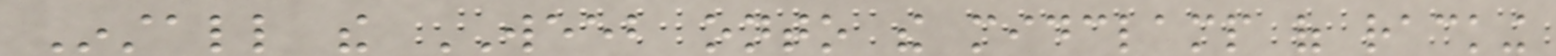Install the WEEB onto the midclamp of racking
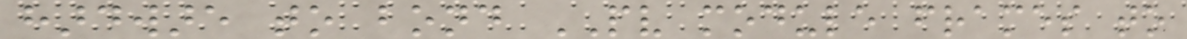hardware to bond PV module frames to
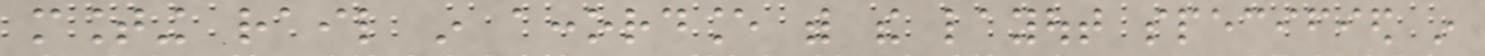mounting rail in accordance with the layout specified in
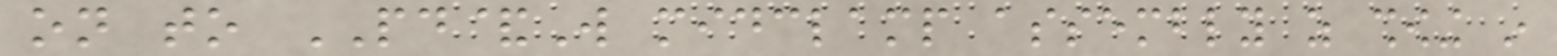on to PD&W midclamp assembly as showing in
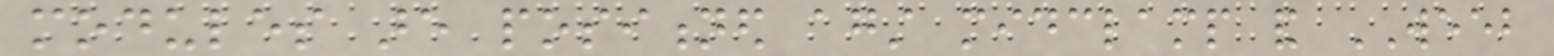modules are positioned against midclamp and WEEB
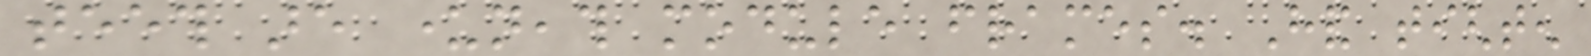teeth are underneath module frames. Hand tighten
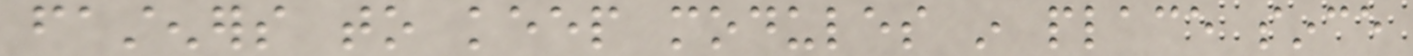fasteners to keep modules in place since
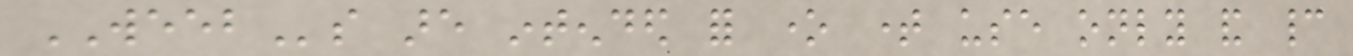WEEBs are intended for one time use only and cannot
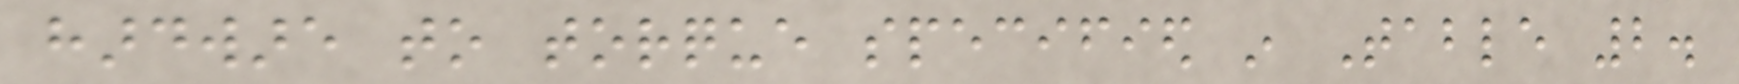hardware to torque specified in Table 2.
